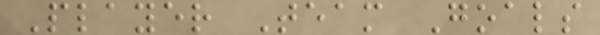Player Team Goals
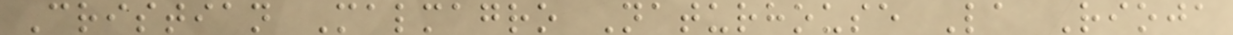Cristian Malmagro Naturhouse La Rioja
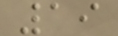19
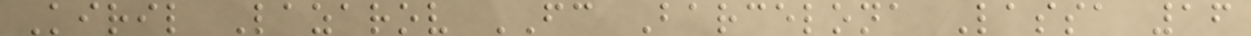Kiril Lazarov FC Barcelona Lassa 16
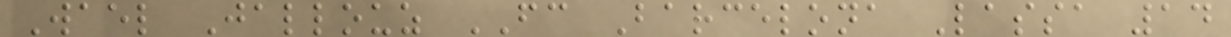Wael Jallouz FC Barcelona Lassa 14
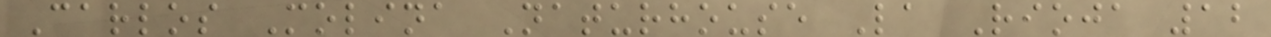Carlos Molina Naturhouse La Rioja 12
